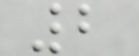2
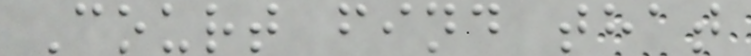Court find that
